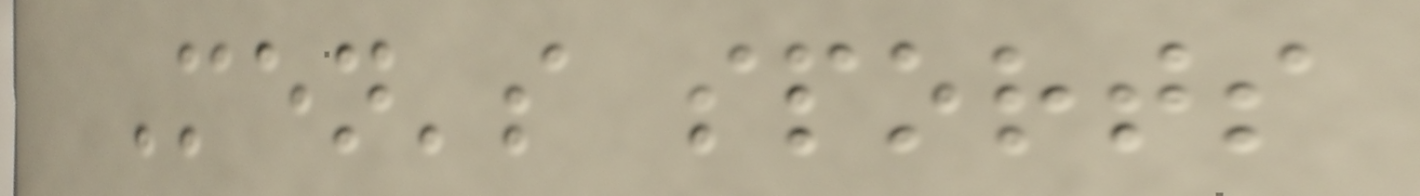Men's sports
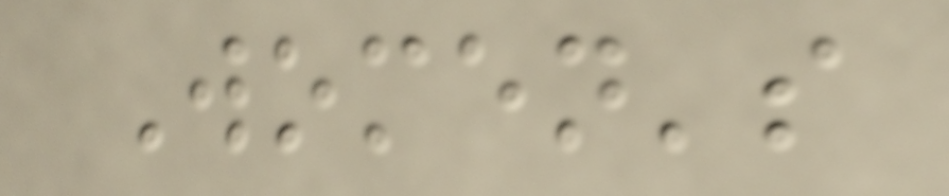Women's
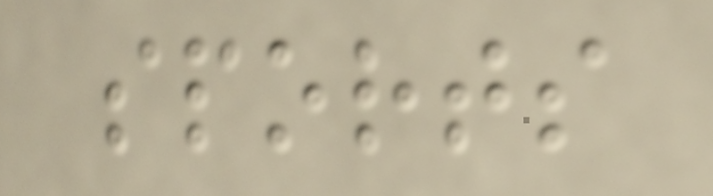sports
